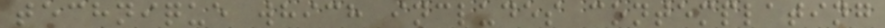technique which includes contemplating
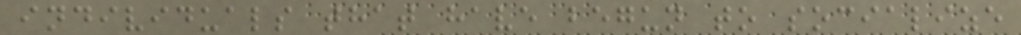individuals that have begun to socialize
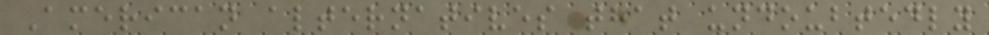American alternatives that undoubtedly
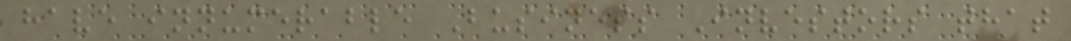have innumerable Business Investors that
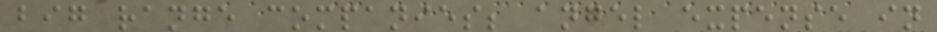big range companies; angel expense in
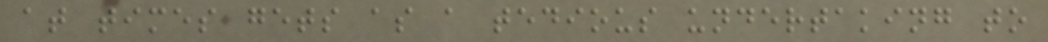at times gets as a tedious undertaking to
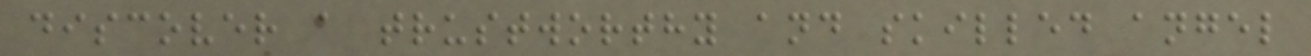discover a trustworthy and skilled angel
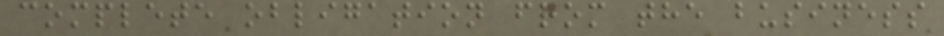complete obligation from the business
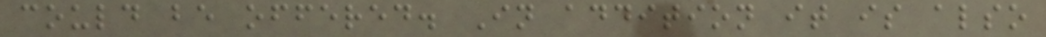could be offered. In addition it is also
